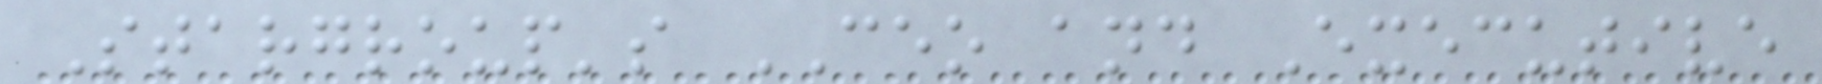Stargroup's CEO and Executive
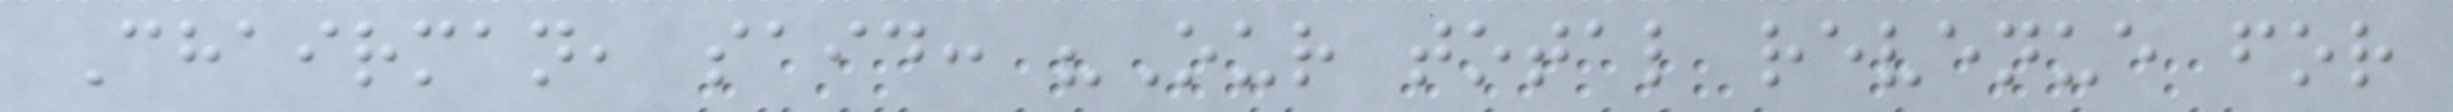Chairman, said: "Our total revenue for
